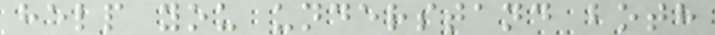help you understand both
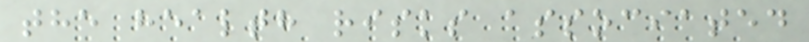the health risks associated
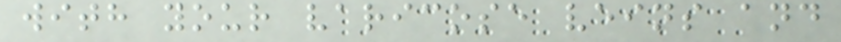with your varicose veins and
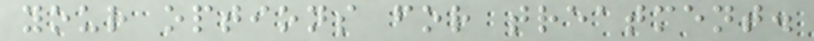your options for treatment.
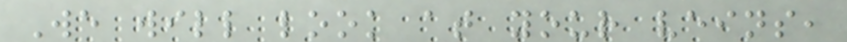We will look at your veins,
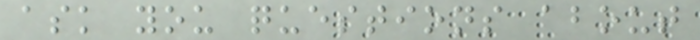ask you questions about
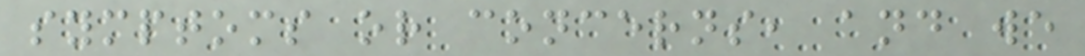symptoms or concerns, and we
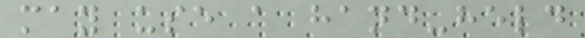may use a hand-held
